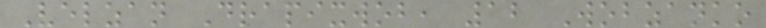Velzan Drapixwob, 12 Wobzanko
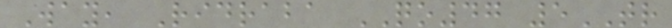Way, Ridraba QO47 5TR
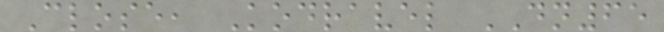Close, Kodravel DN65
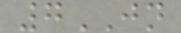7JN
